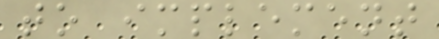to implement
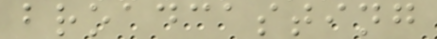broadcasting
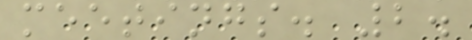meetings. 2.
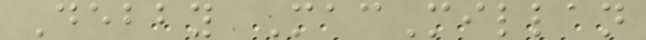Debby MacMillan
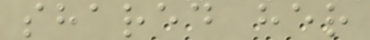shared her
